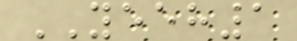YEEH1
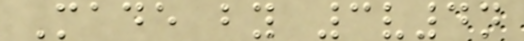Made by 3v4n
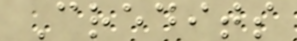Credits
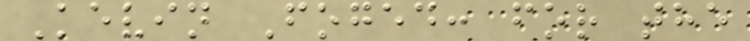Kevin Foged: for the
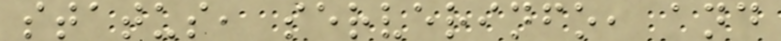status, serverinfo, and
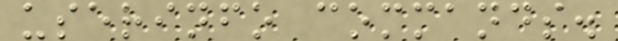userinfo commands.
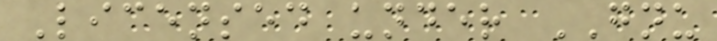Licensed under GNU
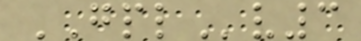GPLv3
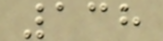138
